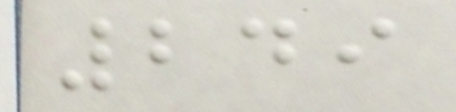249
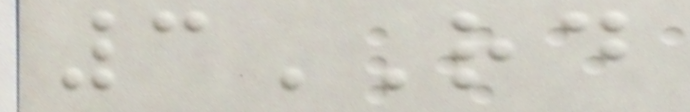3RD
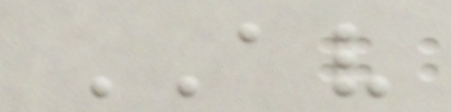AV
